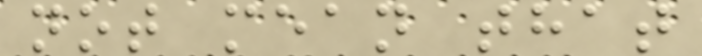not mean that
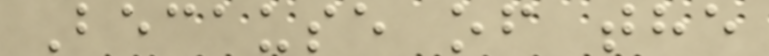Because of the
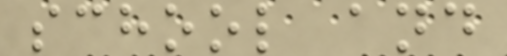school and
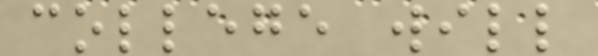college will
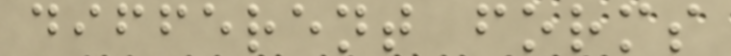different forms
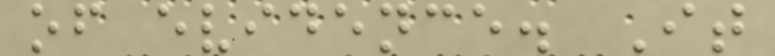of evidence. It
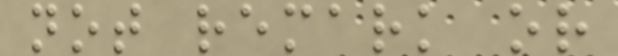not remark or
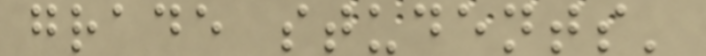grade students'
